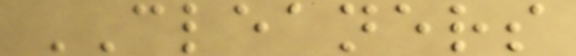CLEANERS
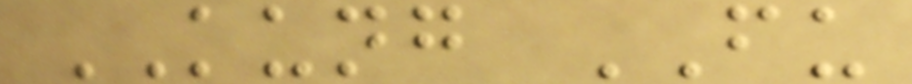KUNG FU
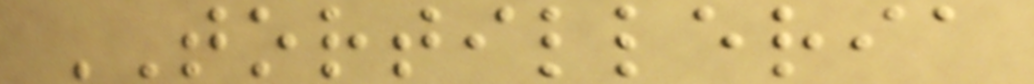TORTILLERIA
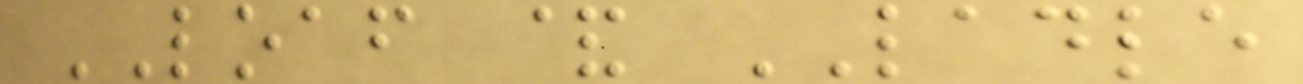LOAF & LADLE
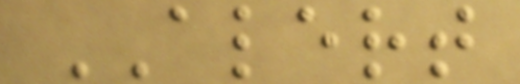ALERT
